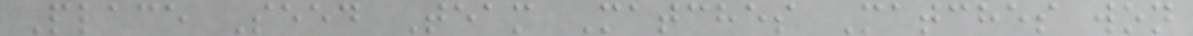Place Seed Team Matches Matches won
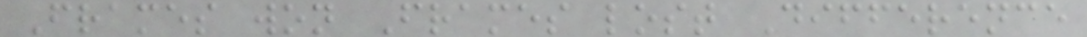Frames won Frames lost Difference
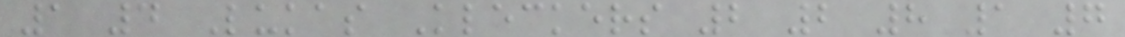1 4 Lukas Kleckers 2 2 8 1 7
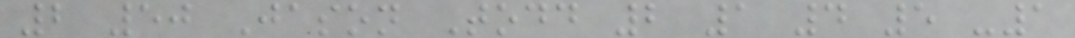2 50 Jason Todd 2 1 4 5 -1
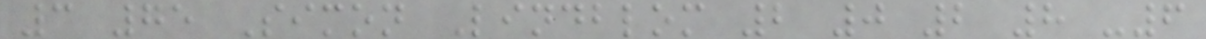3 75 Simon Lindblom 2 0 2 8 -6
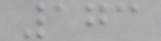173
